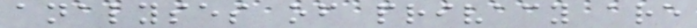analyses of privacy are
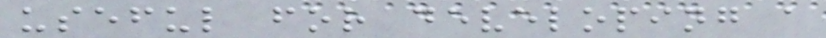useful for developing a
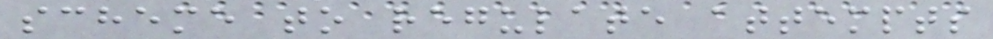scheme to regulate attempts
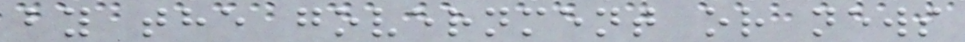by the government or news
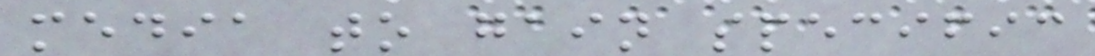media to gain specific
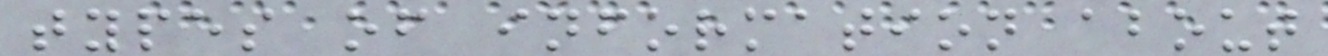types of information about
